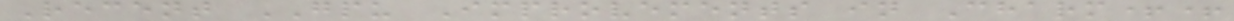Recent GPU Improvements in Charm++
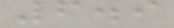6.9
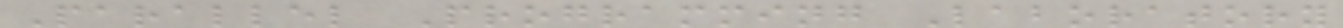Parallel Programming Laboratory
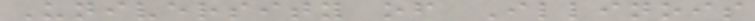University of Illinois
